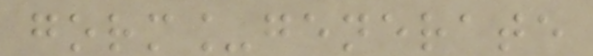gorm_generate
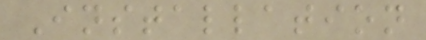Installation
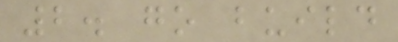2. go build
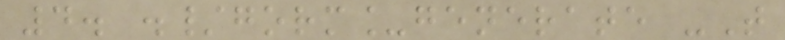4. ./gorm_generate -T
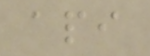api
